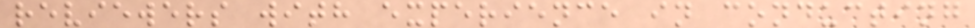reviewers with experience in conducting
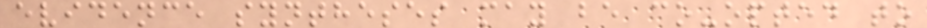evidence syntheses may be co-opted to
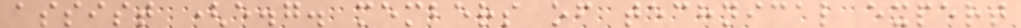assist (e.g. members of technical expert
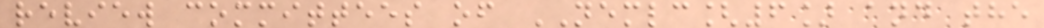review committees of NEMLC[6] and the
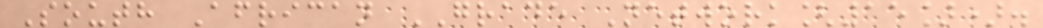South African GRADE Network[15]).
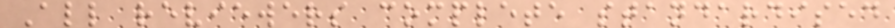All reviewers complete standardised
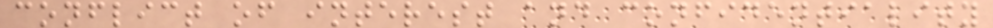conflict of interest and confidentiality
